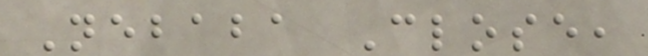Nebaba Close,
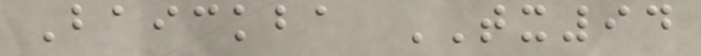Baickba TX94
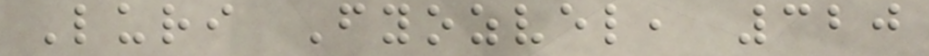Luri Fyozvel, 320
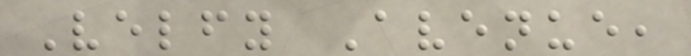Velfy Avenue,
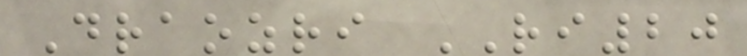Draozri RI20
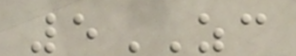5ZC
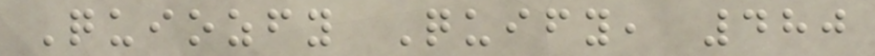Quiozfy Quify, 480
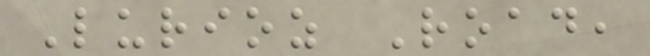Lurioz Road,
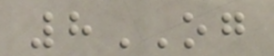8OG
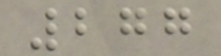277
